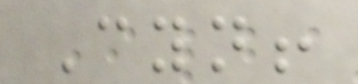Cyn!
